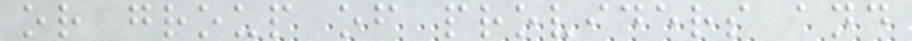or group of providers and
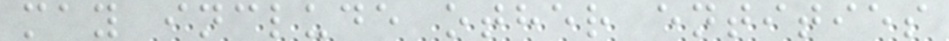may include other entities
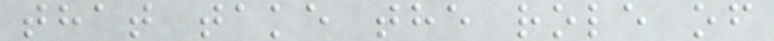that take the role of
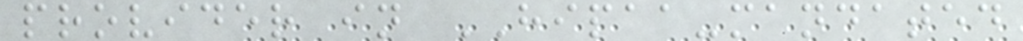provider in HIPAA-mandated
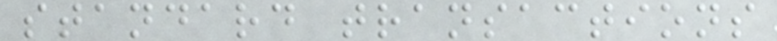standard transactions
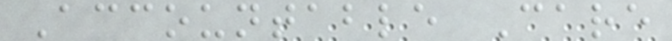Accountable Care
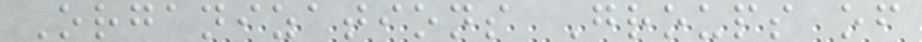Organizations Groups of
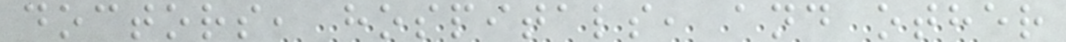doctors, hospitals, and other
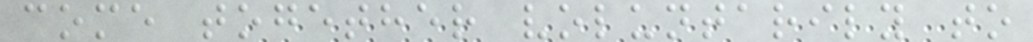come together voluntarily to
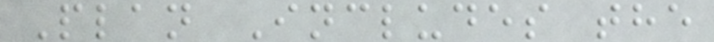Plan Includes the
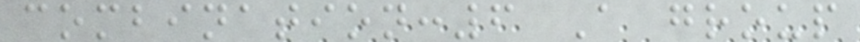combination:6 A group
